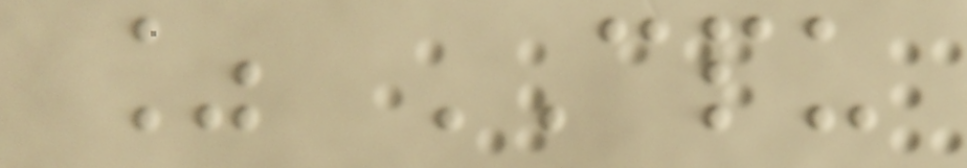% CPU
